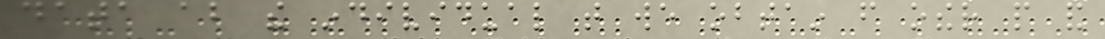data about the individual that we obtain from other people and
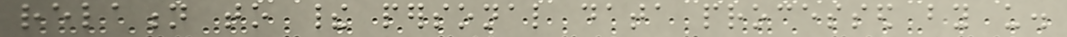relation to their personal data processed by us.
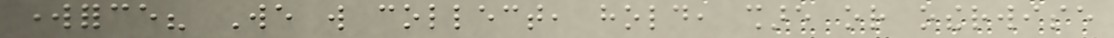workforce? We will collect, hold, share or otherwise
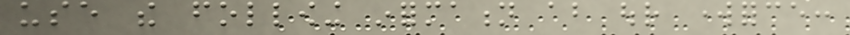use the following information about our workforce:
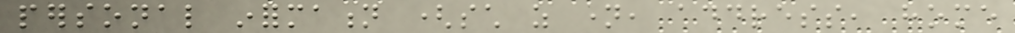personal information (such as name, address, home
